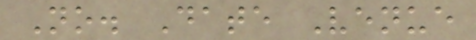No. Date Venue
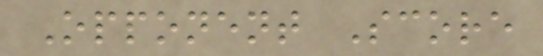Opponent Score
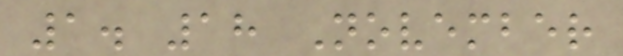1. 18 November
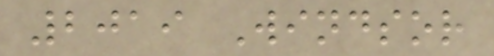2019 Windsor
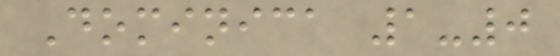Dominica 1-0
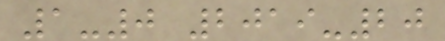1-0 2019-20
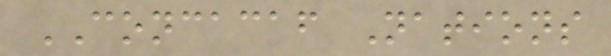CONCACAF Nations
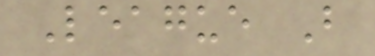League B
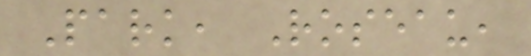Park, Roseau,
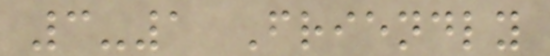3-1 Friendly
